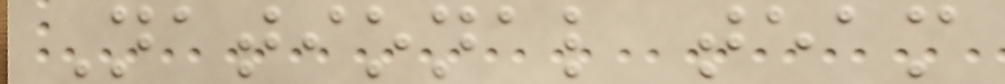National team
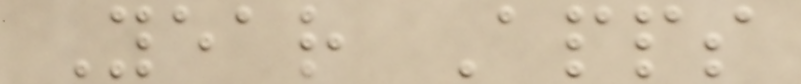Year Apps
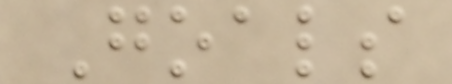Goals
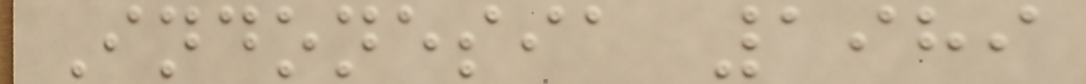Indonesia 1989
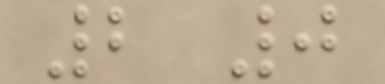2 0
